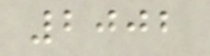2002
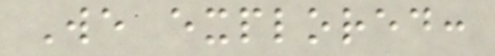We explored:
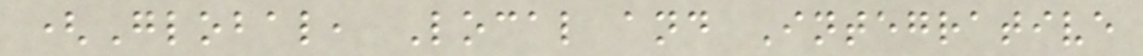(Global, Local and Integrative
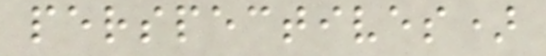perspectives)
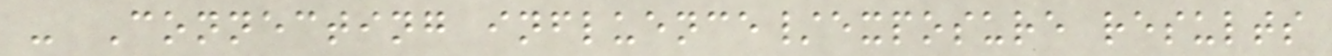- Connecting influence/exposure results
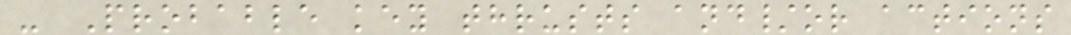- Probable key thrusts and/or actions
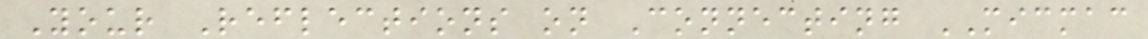Your Reflections on Connecting MICMAC
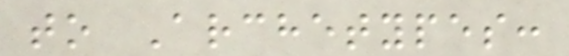to Archetypes:
